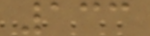133
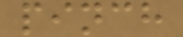pinch
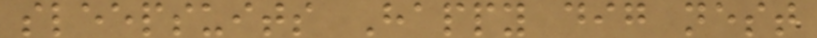sleepsuits Happy dig nest
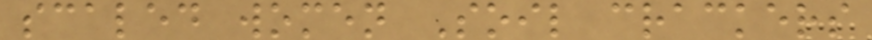scaled women Soil crackers
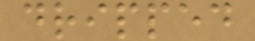dripped
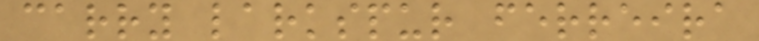carry larkspur ferreira
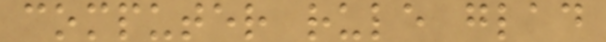computer rule glad
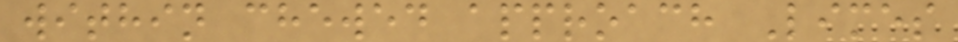within chewed approach Limes
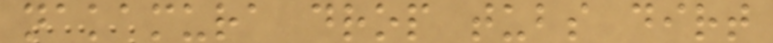nakamura drop tubs dirt
